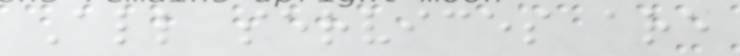All services are
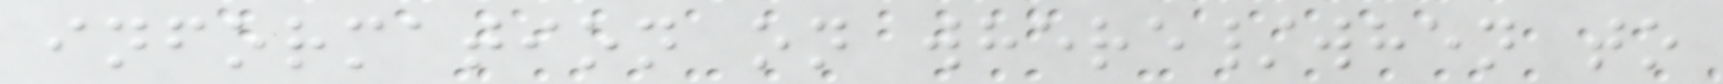information on where/when to
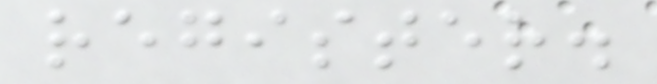register.
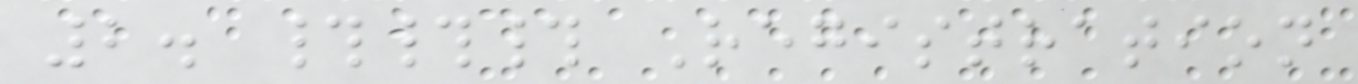2. ### Registration
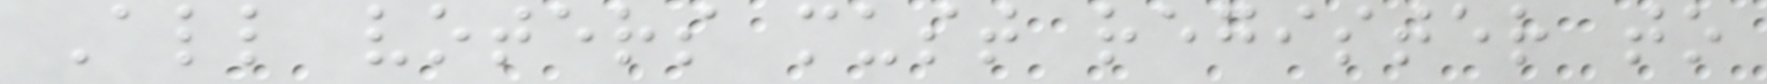All voters must register to
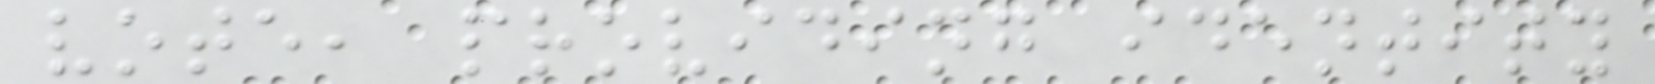vote, providing identity
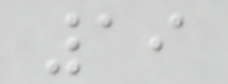19
